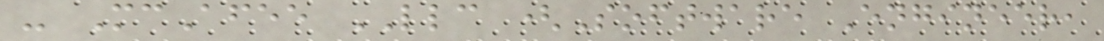- McAfee LLC (Software Engineer,
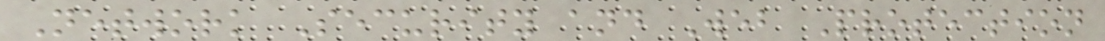Network Security and Web Protection
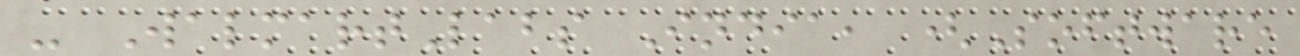- WalmartLabs India, (Software
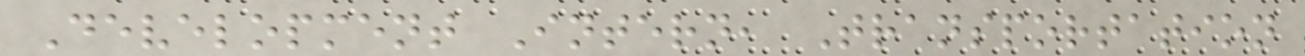Development Intern, Transportation
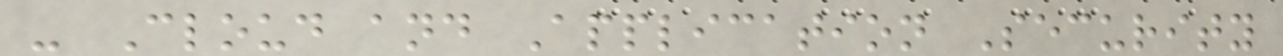- Cloud and Application Security
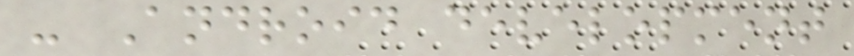- Android development
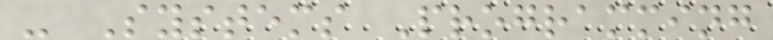- Systems Programming
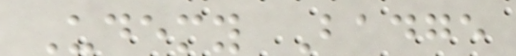Udemy Badge
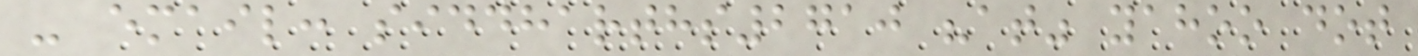- email: siddharths2710 "at" yahoo dot
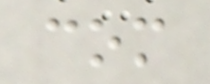com
